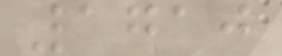1710
